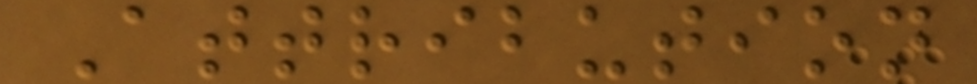Attribution
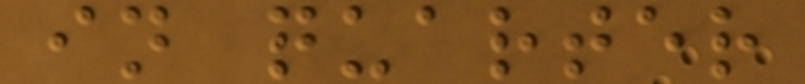in quarter
